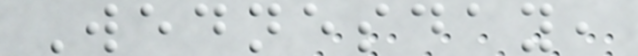Wednesday,
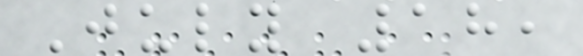July 18,
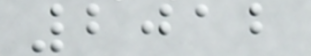2012
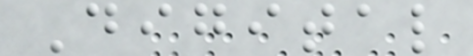Digital
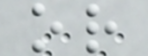or
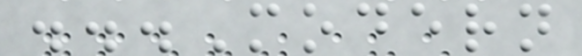...Modern
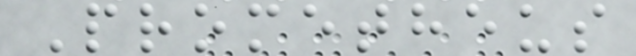Prometheus
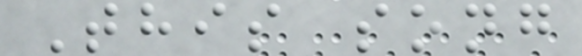This song
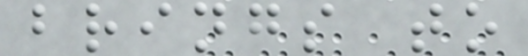brings to
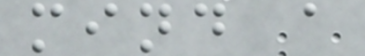mind a
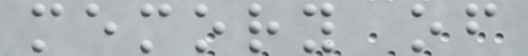memory of
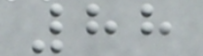88
